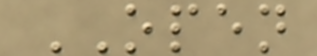OPEN
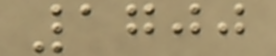1700
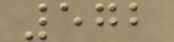572
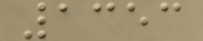1353
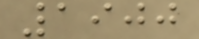1900
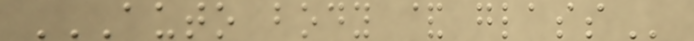AUTO BODY & GLASS
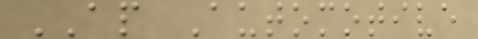AP Automotive
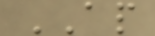AP
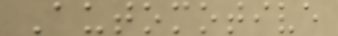Automotive
